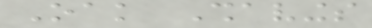Oak Shavings
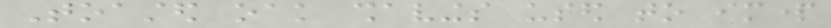Toasted oak shavings used to impart
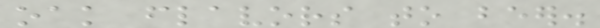oak flavors to beer.
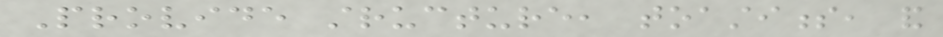Provide structure, toastiness, and
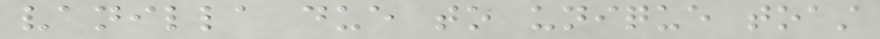vanilla due to unique toast
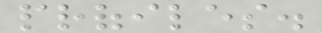profiles.
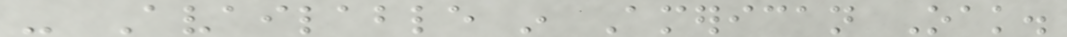- Available in American Oak.
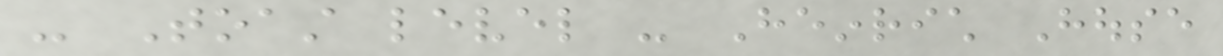- Toast level - Heinrich House
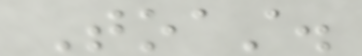Toast.
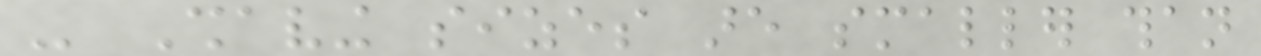- Shaving sizes are smaller than
